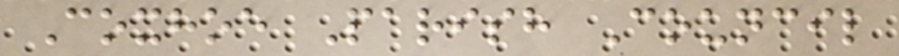Coxhoe Parish Council
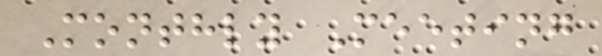Monthly Meeting
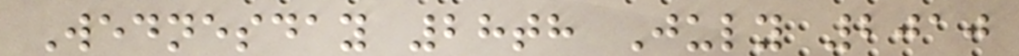Wednesday 28th July 2010
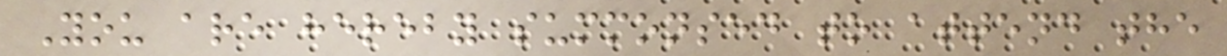You are hereby summonsed to attend the
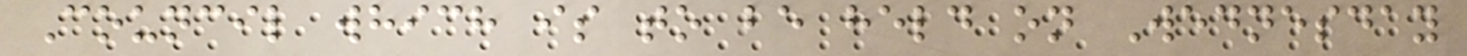Council which is to be held on Wednesday
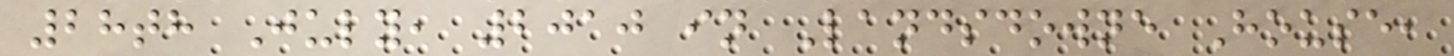28th July, 2010 in Landsdowne House,
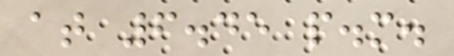at 6.45 p.m.
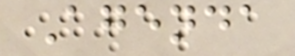Agenda
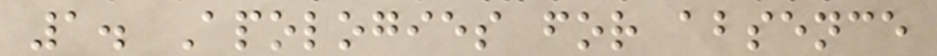1. Apologies for absence
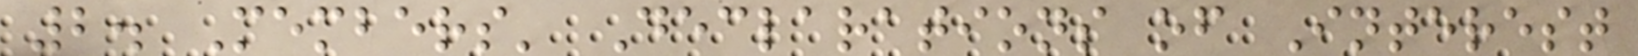2. Members' Declarations of Interest
